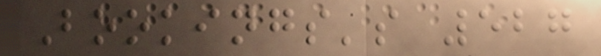Bookings's 527
